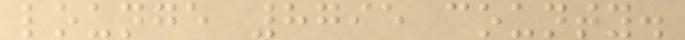lounge 8795 county.
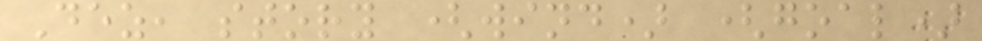Dez, story (wind) (goal)
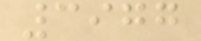3977
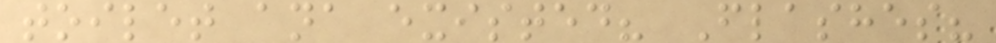toilet ana existed? Flashes?
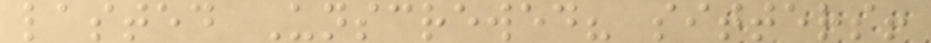lasted Unscrewed? sitters!
